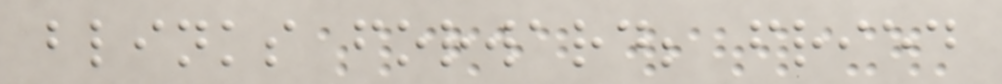blinks forward; fried
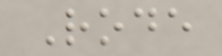Rode
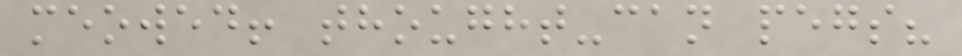meowed! thought-can pegs?
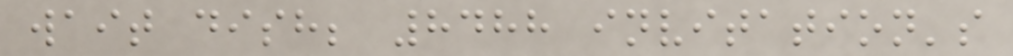wait dish; 8488 invitation's
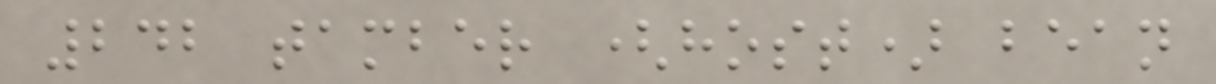242 tamber (host) bean
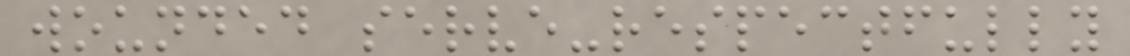wounded serve-respectfully
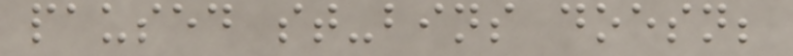paused st-bins doesn;
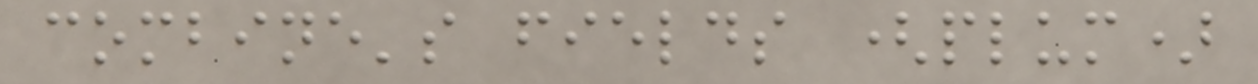combine's fields (plum)
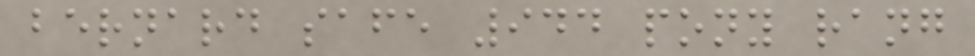bernard safe 944 pony rang
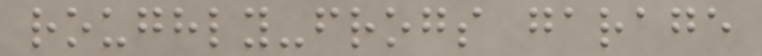roughly-frogs garage
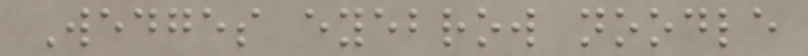Wedges eyebrow noodle
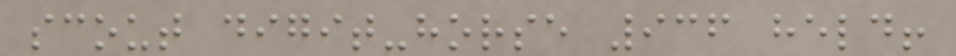scout digit-horse 936 held!
